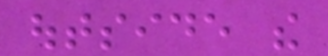outside the
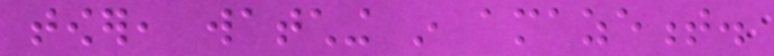tower, watching in amazement.
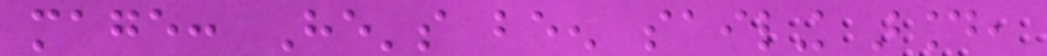mage: He's been sailing around,
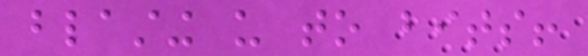blasting us to bits!
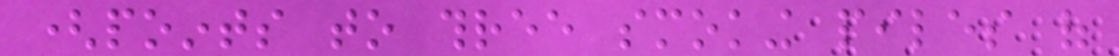(points to three smoking piles of
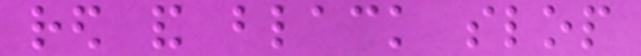red and black slop
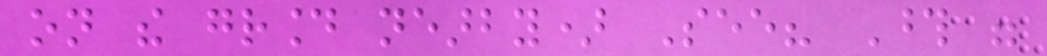on the ground nearby) See? Those were
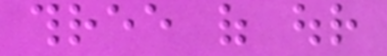three of our
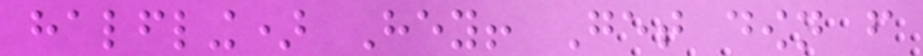halfling) Hey! Get down from
